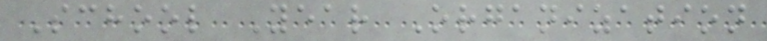School Year Organization
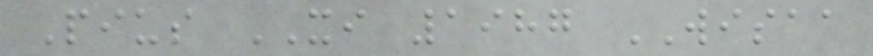Pius XI 1987 WISAA
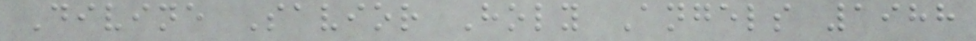Divine Savior Holy Angels 1988
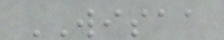WISAA
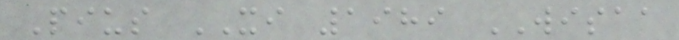Pius XI 1989 WISAA
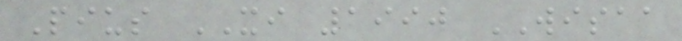Pius XI 1990 WISAA
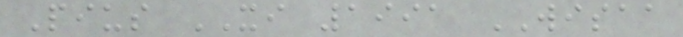Pius XI 1991 WISAA
